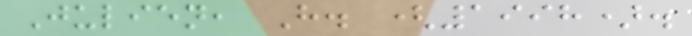Julien, H. (1998).
